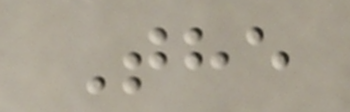The
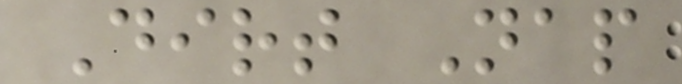Dirt Nap
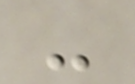-
